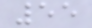55
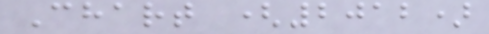Chart (2012)
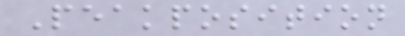Peakposition
